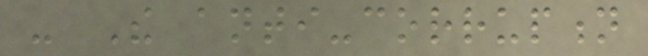- The anti-corruption
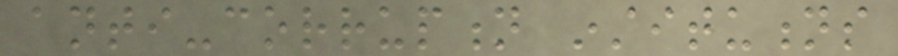anti-corruption institutions
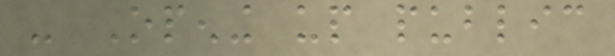- Opening up public
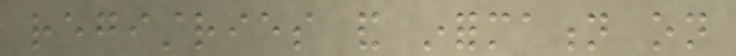registries and information on
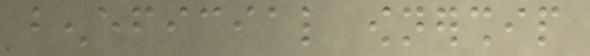beneficial ownership
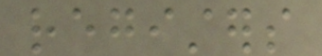registers
